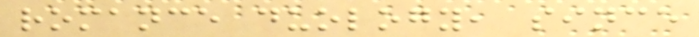romance duology, since
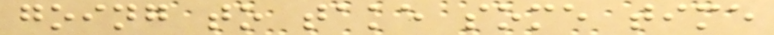going to take some time
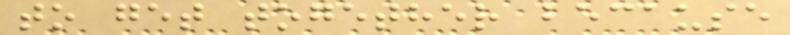to get together because
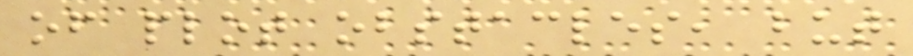of plot obstacles, but
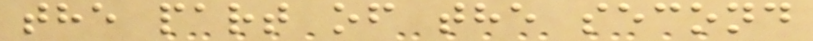the part of the second
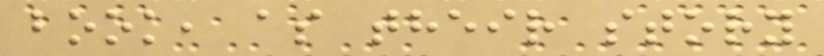book, as their story
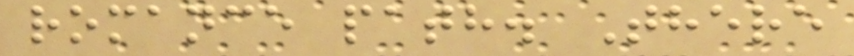romance path. There
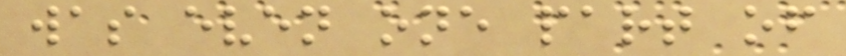was even one part of
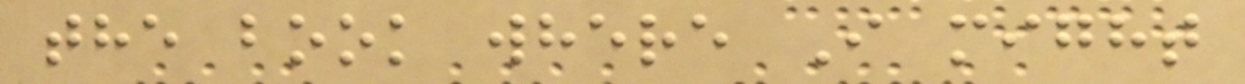the book where I might
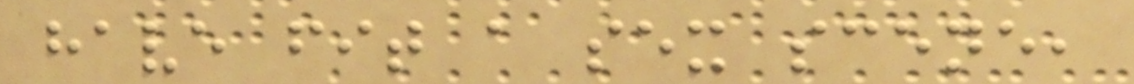have fit a sex scene,
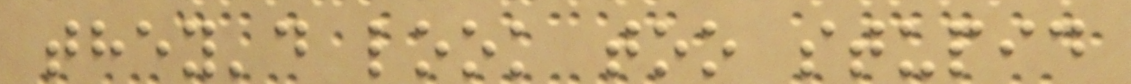they'd look too stupid
